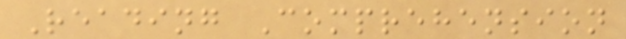Reading Comprehension
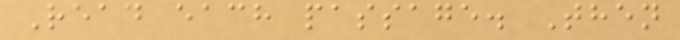Read each passage. Then
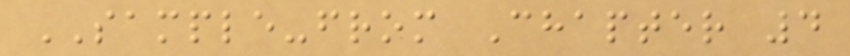SAMPLE-from Chapter 4
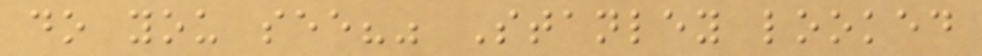do you see?" Stanley looked
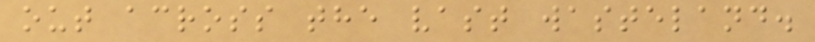out across the vast wasteland.
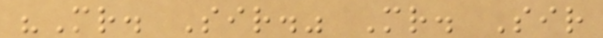"Mr. Sir." Mr. Sir
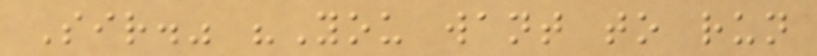Sir." "You want to run
